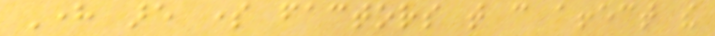Here are some factors that can affect the
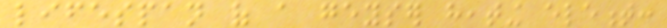lifespan of a geyser heating element:
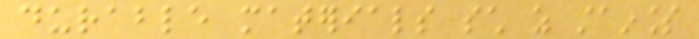durable materials such as stainless
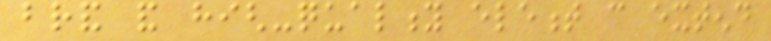brand and high-quality element can extend
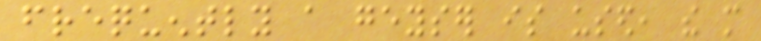frequently a geyser is used, the more
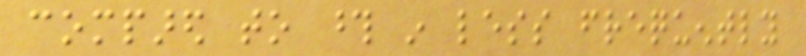compared to those in less frequently
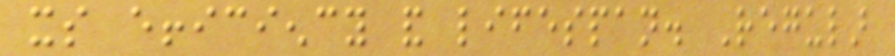its efficiency and lifespan. Regular
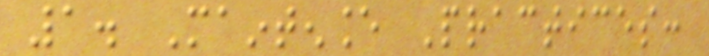1. Maintenance Practices:
